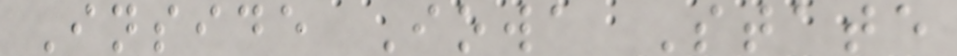Inside Iowa State
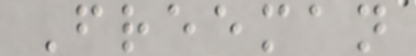Freeman
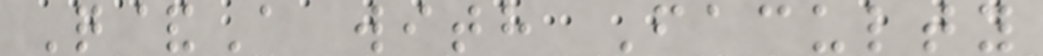Q&A with Faculty
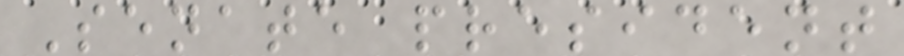Senate president
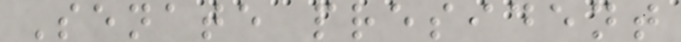Senate president
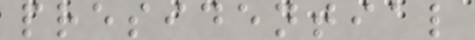presidential
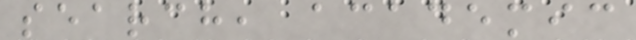search, academic
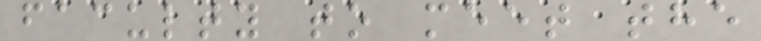faculty to meet the
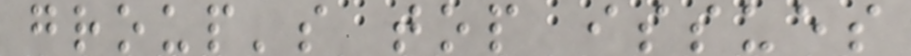group's top issues
